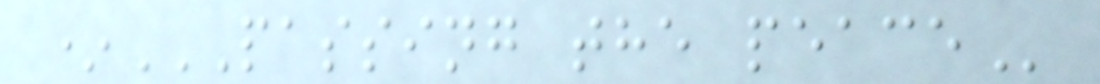*PASSING THE PEACE
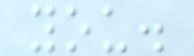you.
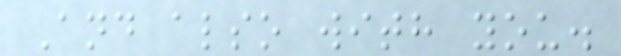And also with you.
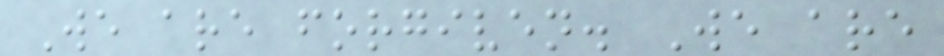We are forgiven. We are
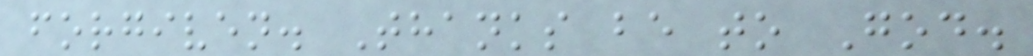forgiven. Thanks be to God.
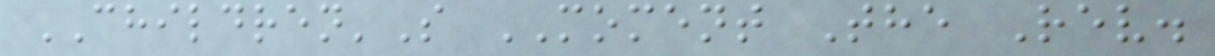CHILDREN'S MOMENT The Rev.
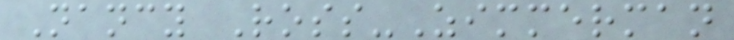Nancy Ross-Zimmerman
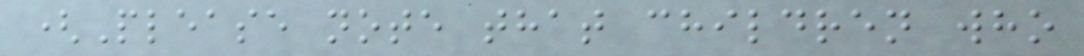(Please note that children who
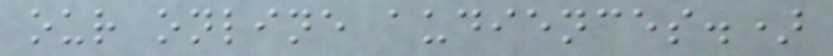our online audiences.)
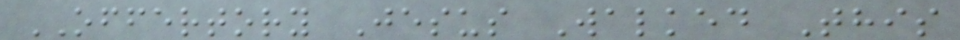OFFERTORY Jesus Walked This
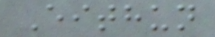Eithun
